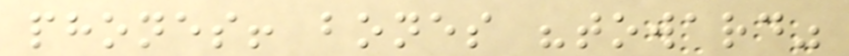phones! bones "toward"
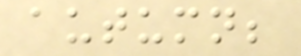autumn;
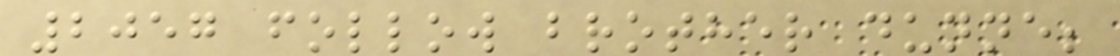2057 follow brother dunne;
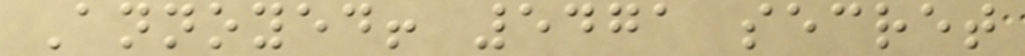Annoyed! 5471 secret
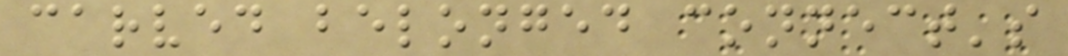carved belonged connect's
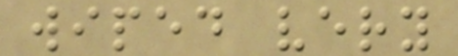wiped very
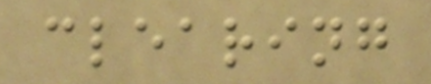clearing
